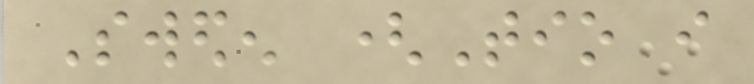Sweden (Tio i
